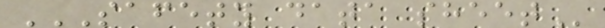SAFETY DATA SHEET
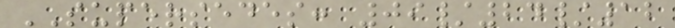SUPERSEDES: 09/24/12
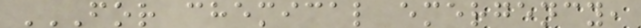FOR CHEMICAL EMERGENCY,
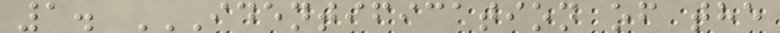1. IDENTIFICATION OF THE
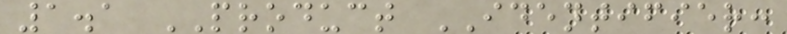1.1 PRODUCT IDENTIFIER:
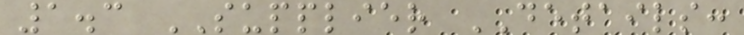1.3 SUPPLIER DETAILS:
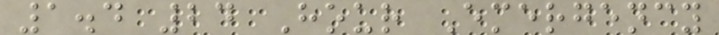1.4 24 Hour Emergency
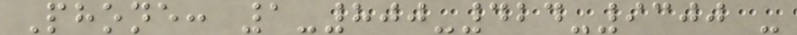Phone: 1-800-424-9300 -
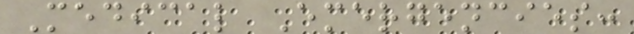Medical Emergencies:
